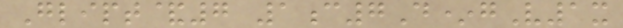Glipt&7 1c7D*gV1x
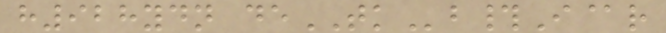h928ydn deTKb#I@r
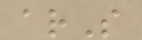arS
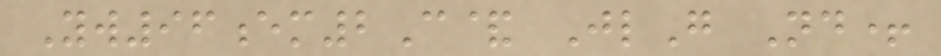Yw96em2C& JlG Nd+
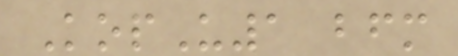KopU1 bfm
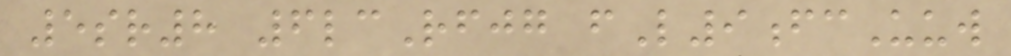5sr8 6lcRfjg fL9fcUuw
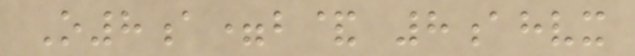O8a=b& 8ahvx
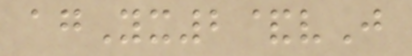agYx2&vJ
